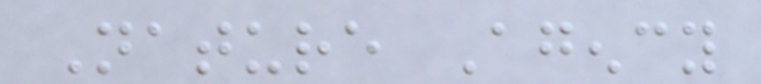Nature Agency
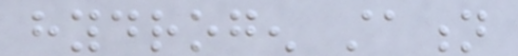hydrogen station
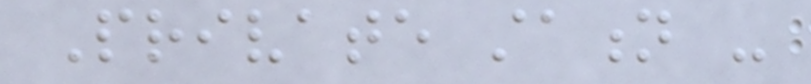Private station -
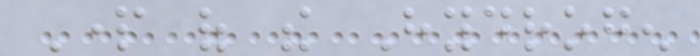Part of the Hydrogen
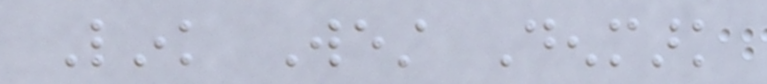Link West Denmark
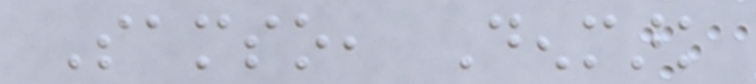Samso, Denmark
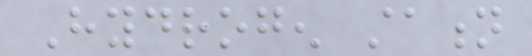Hydrogen station
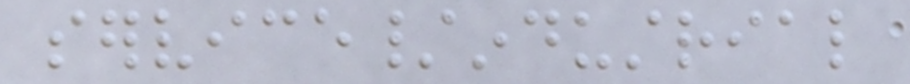service/industrial
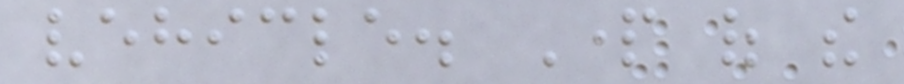vehicle. Part of the
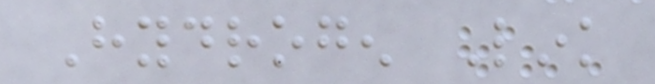Hydrogen Link
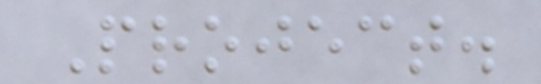Project.
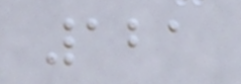121
